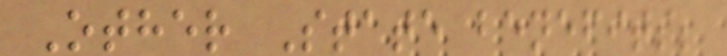Other State benefits;
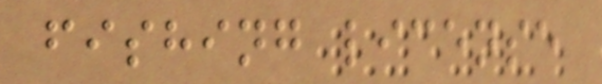fishing license
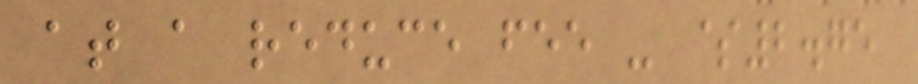at a reduce fee - $2.75
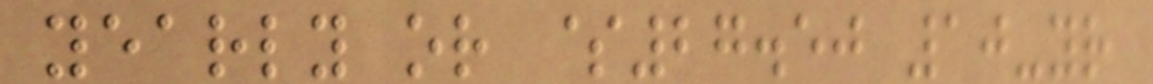yearly or $27.50 10-yr
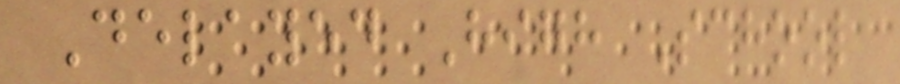Delayed High School
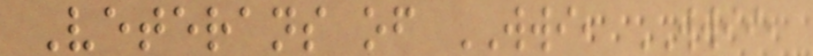Veterans of WWI, WWII,
